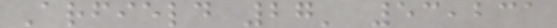Arfield 27' 53,231
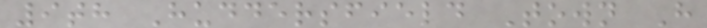9th Huddersfield Town H
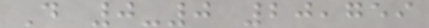D 0-0 20,759
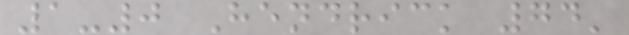1-0 Hendrick 74'
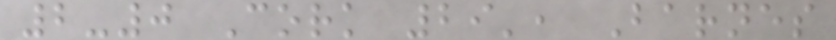2-0 Cork 29', Barnes
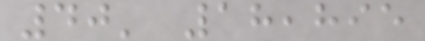40' 18,895
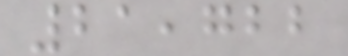21,722
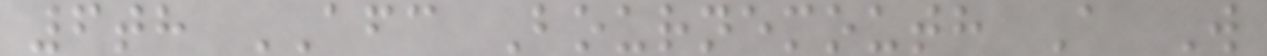6th AFC Bournemouth A W
